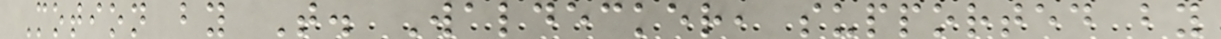Motion by T. Waldecker, supported by
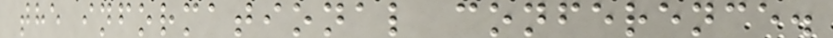the informational conference.
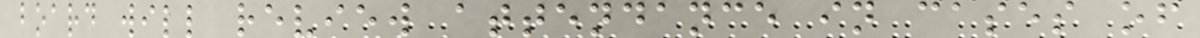board will review attendance in cases of
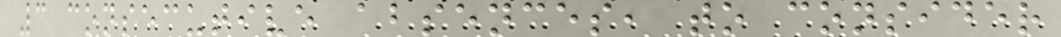3 consecutive absences, to consider
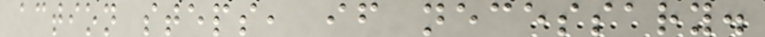action steps, if necessary.
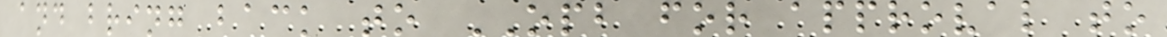and bring back to OPB for approval to
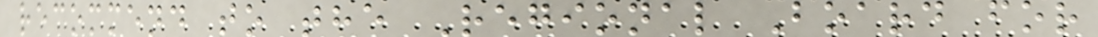recommend to the Regional Board for
